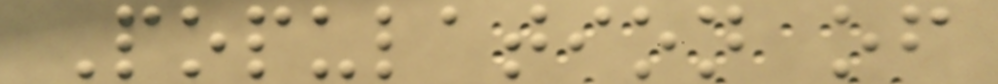Population of
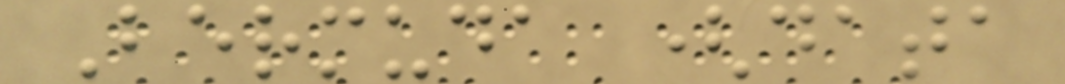Bermuda (data
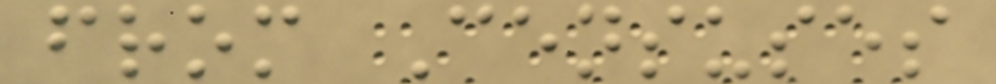from Censuses
